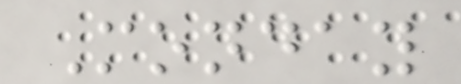Monday
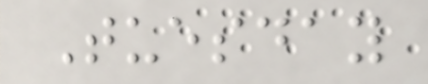Tuesday
